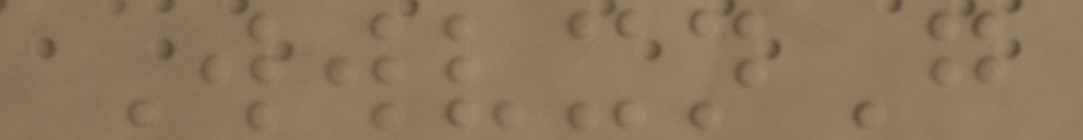WwvxnG
